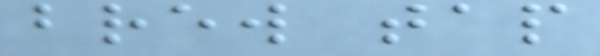brew tap
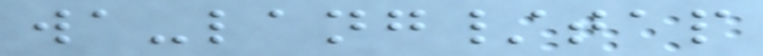wa-lang/tap
